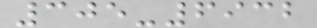305-6932
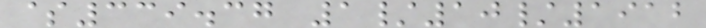$339.37 1/10/1912
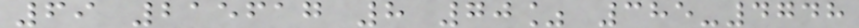69 215617 8 70% 385-4748
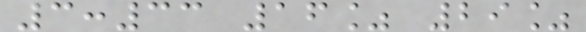3:33 16% 29%
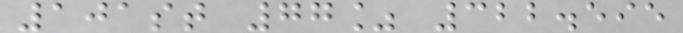101st 77% 322.595
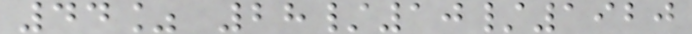44% 28/10/1920
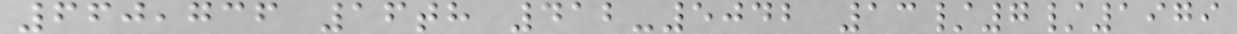660,736 16th 412-5042 13/7/1979
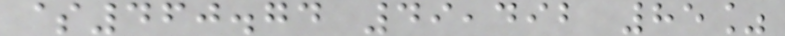$460.74 49,492 85%
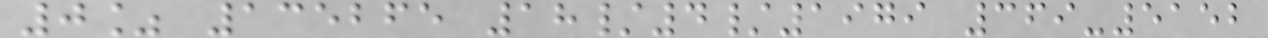0% 135265 18/4/1979 369-5152
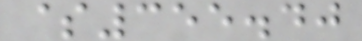$355.40
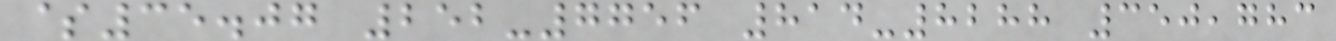$35.07 252-7756 814-8288 350,783
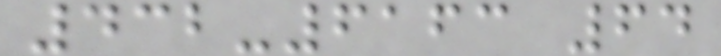432-6163 64
